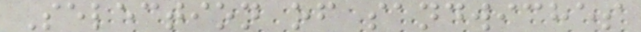Selection of sandwiches
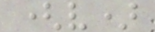(v)
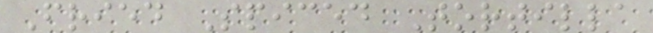Fried Spiced Tortilla
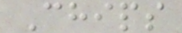Chips
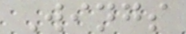Wings
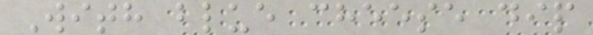With blue cheese dip
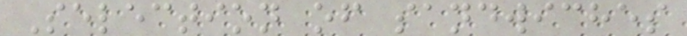Selection of sandwiches
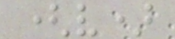(v)
